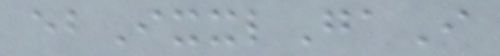ebIxxlGaI
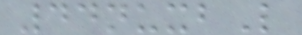44nuxbL
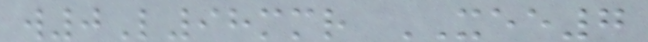w0L98mmr XEE7
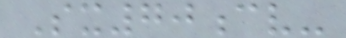Sx70cv-
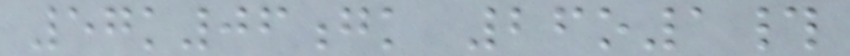57k06gk 26o1#
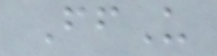FfU
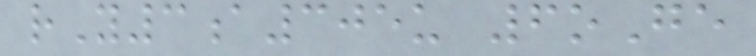rY3a305u 6oGe
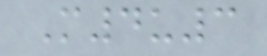M4u3
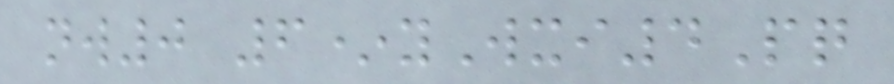nw0 6*yWxi4Pq
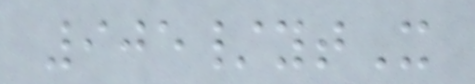905/ytX
